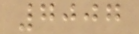7007
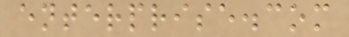enterprise.com
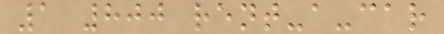1 800 rent-a-car
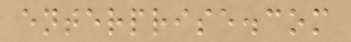enterprise.com
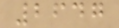2647
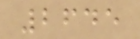2645
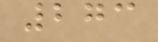273
